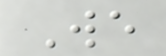We
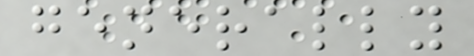generally
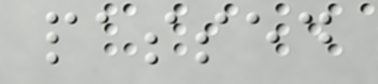passed
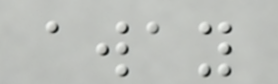away
